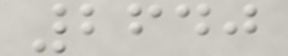2640
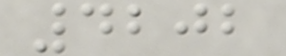4202
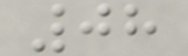08
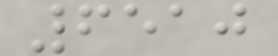6510
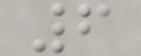6
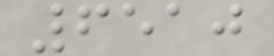6510
